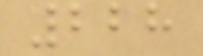228
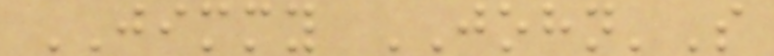JIMMY JOHN'S
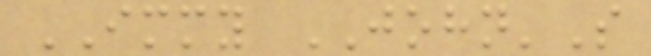IMMY JOHN'S
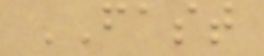FAST
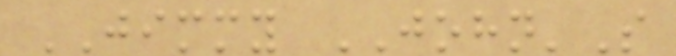JIMMY JOHN'S
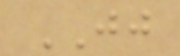JJ
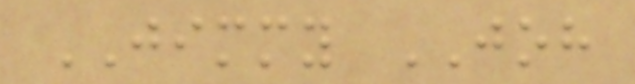JIMMY JOH
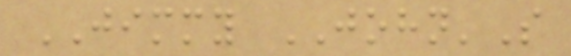JIMMY JOHN'S
